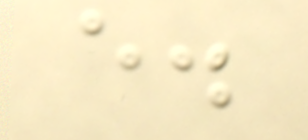e.
